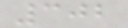302
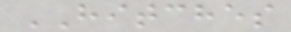HITCHES
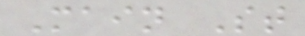Main St
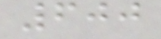600
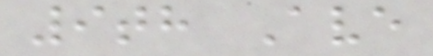9th Ave
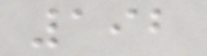192
